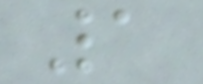1
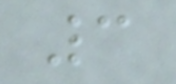3
